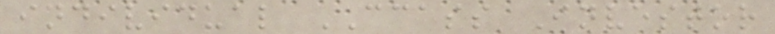individual CCASS Investor
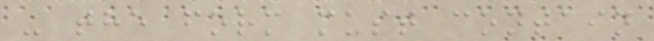- the form must contain
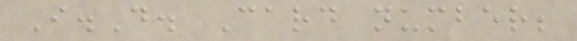I.D. Card number;
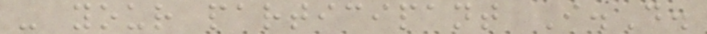- your participant I.D.
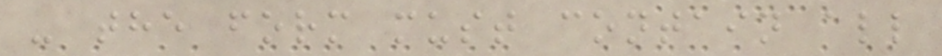- the form must contain all
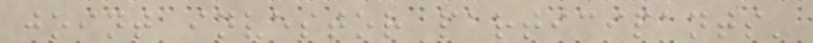joint investor participants'
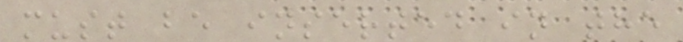must be inserted in the
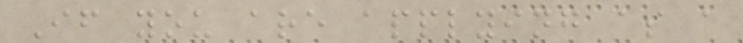If you are applying as a
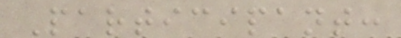Participant:
